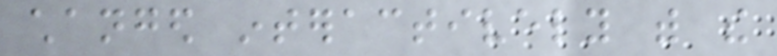changed interactively with the
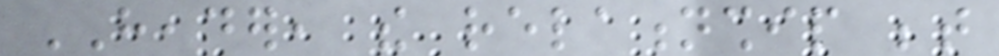HEADER, the relationship between
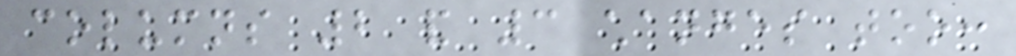columns 2 and 3 changes too:
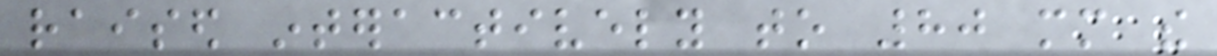raised interactively to 80 mm the
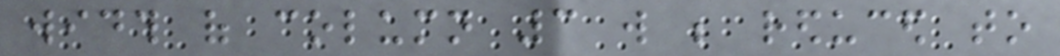width of column 3 will be reduced to
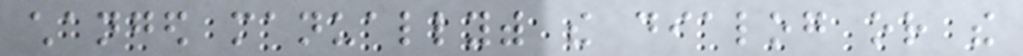changed manuallywith the dialog or the
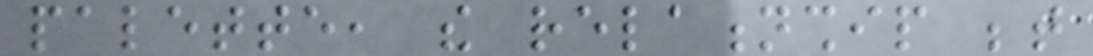palette, the relationship between
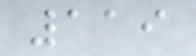119
